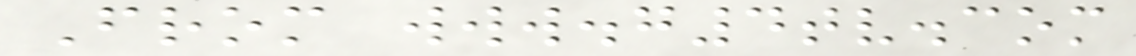From www.g4tv.com
